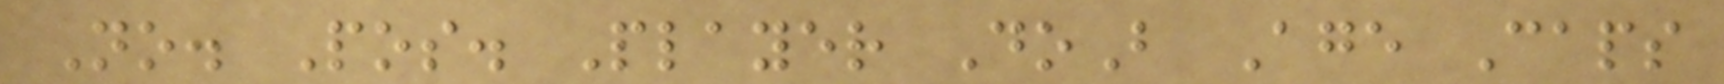No. Pos. Player DoB Age Caps
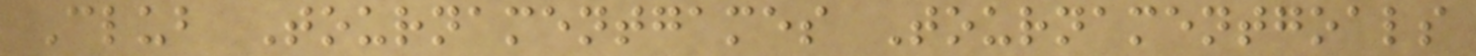Club Tournamentgames Tournamentgoals
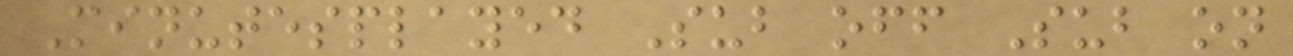Minutesplayed Sub off Sub on
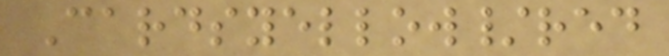Cardsyellow/red
